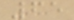65
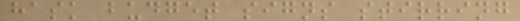hask budget signs stirring
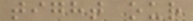tight our
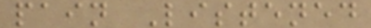pain Listened
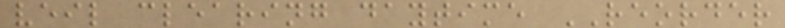veil clearing daytime REORDER
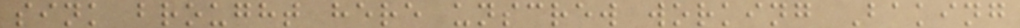sink brought here unscrew working Baking
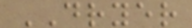DRYER
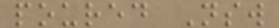poured Nsw
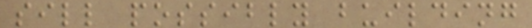sill possibly building
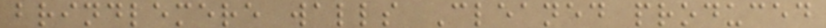brindlemere walls Cleaned produced
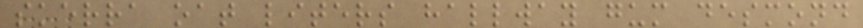skerra oat liters hallway gum desmond
